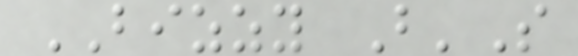BIZZY B'S
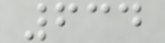634
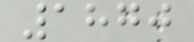1870
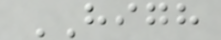HIGH
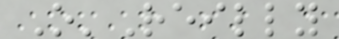O'Reilly
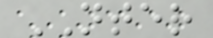NTER
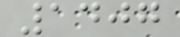1407
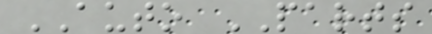AUTO PARTS
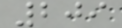209
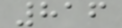816
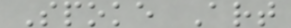Spoke Art
